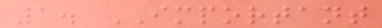1. IMPORTANT
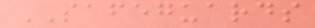SAFEGUARDS
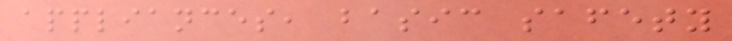appliances, basic safety
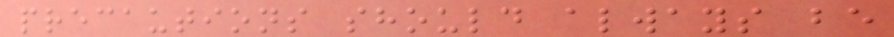precautions should always be
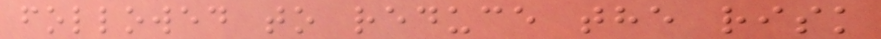followed to reduce the risk
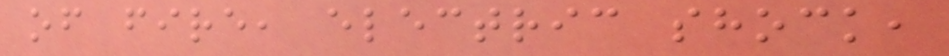of fire, electric shock,
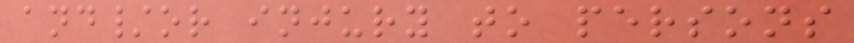and/or injury to persons
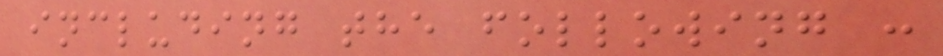including the following :
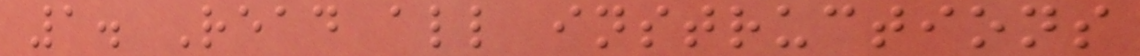1. Read all instructions
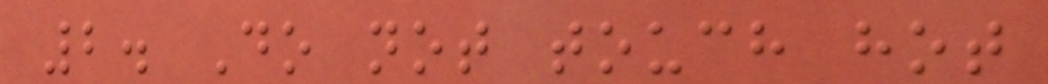2. Do not touch hot
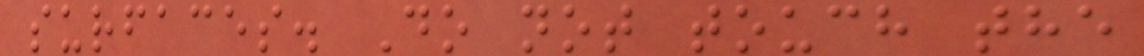surfaces. Do not touch the
